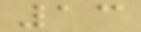13
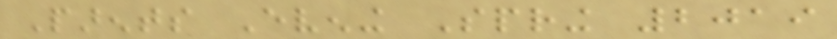Parents Evening Spring 2019
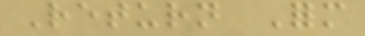Return Form
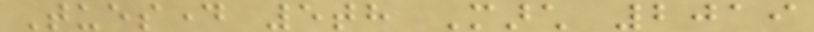Tuesday 5th March 2019
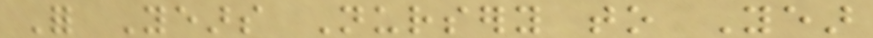For Years Nursery to Year
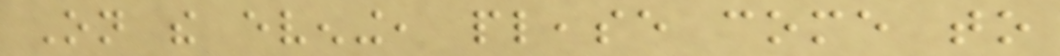On the evening, please come to
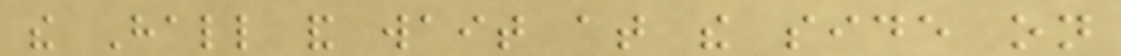the Hall and wait at the side on
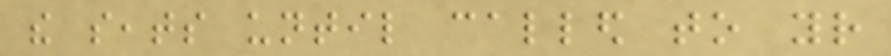the seats until called to your
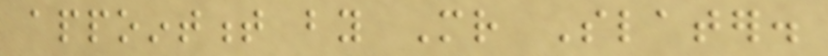appointment by Mr Slater.
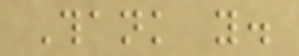Thank you.
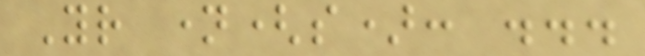Your name(s): ...
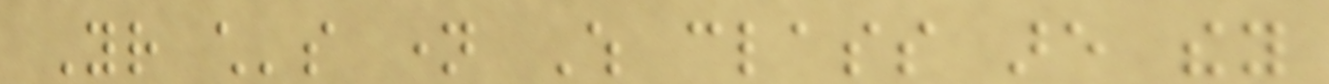Your child's name Which class are they
